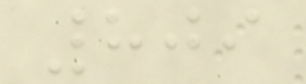809
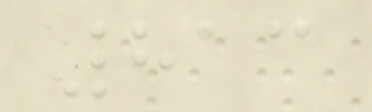813
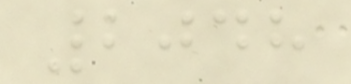2048
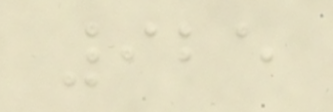925
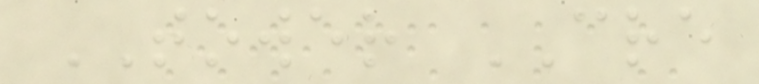TOWER CRE
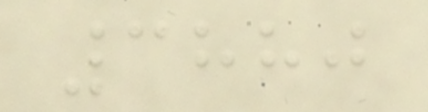3880
